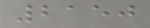2150
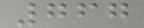767
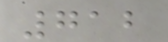712
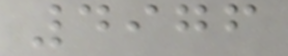4976
